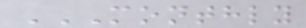MONTHLY
